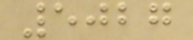5027
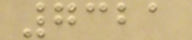7321
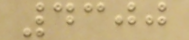4300
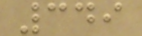349
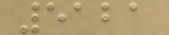5121
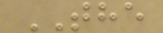THE
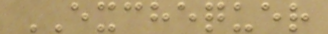EXCHEQUER
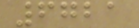6721
